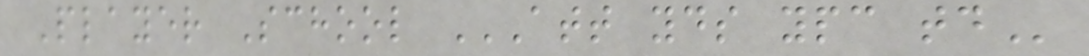Player School ATT YDS YPC TD
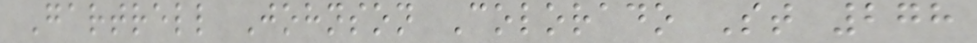Gartrell Johnson Colorado St 278
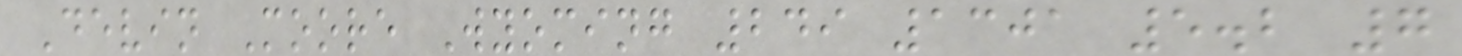Devin Moore Wyoming 249 1301 5.2 7
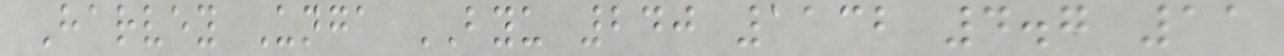Harvey Unga BYU 240 1132 4.7 11
